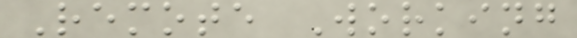Remote Working
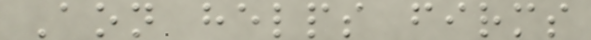Aon helps firms
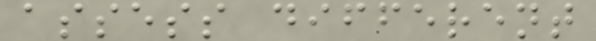assess different
